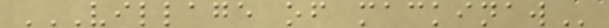VILLAGE OF MACKINAW
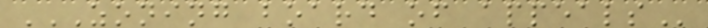ZONING BOARD OF APPEALS
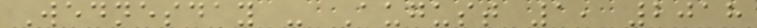Wednesday - August 1, 2018
